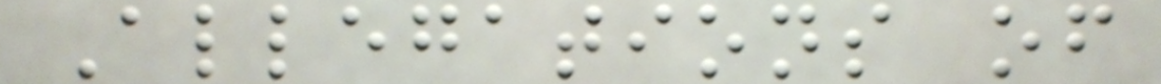Allegations of
